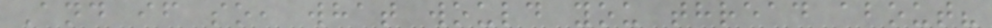And if so, what would you thread about?
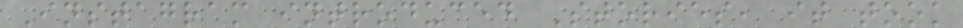Instagram introduced Stories, it took
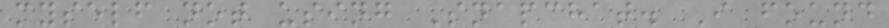myself not using Snapchat. I found
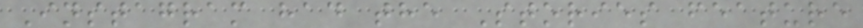Instagram had the Stories feature
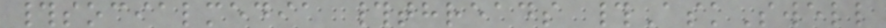#socialmedia #threads #AskSwell
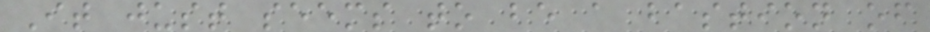It just seems to be a bastion of
